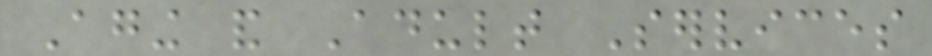Aging and Adult Services
